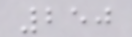250
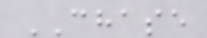CHASE
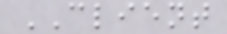CLIENT
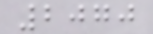2070
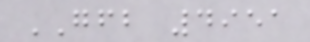GFB 4951
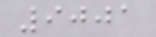9001
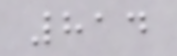814
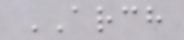ARCH
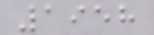1958
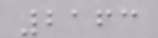2163
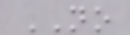NO
